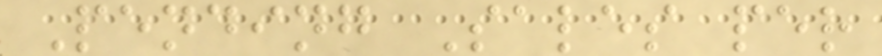Pending Sales per
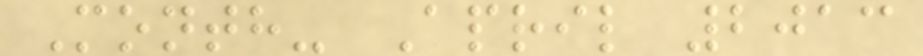Month- April 2013
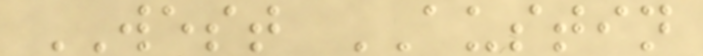WEST AUSTIN
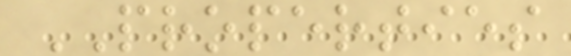PROPERTIES
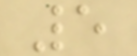5
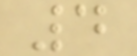4
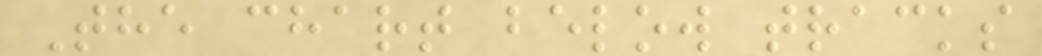The chart below tracks
